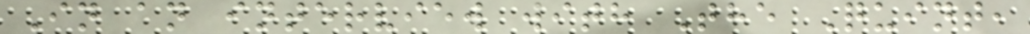In an interview with The Quint,
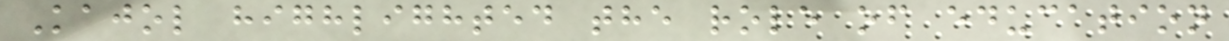Kajol highlighted the role of education
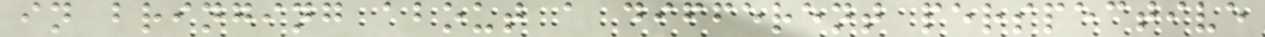in bringing about a different perspective
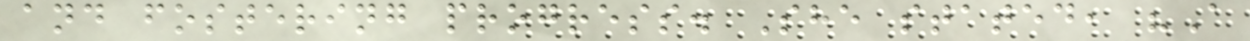and fostering progress. She stated, "A
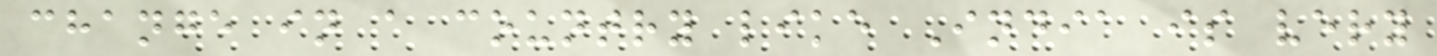change in a country like India is very
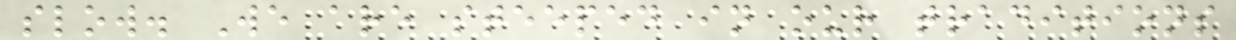slow. We are steeped in our traditions
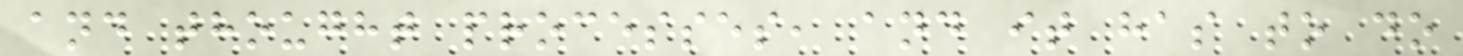and thought processes, and it has to do
